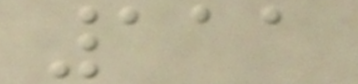111
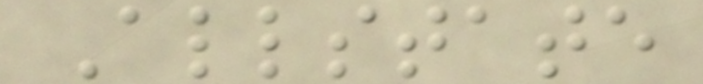Allstate
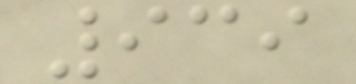939
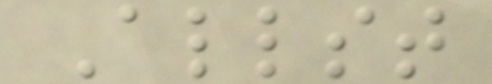Allst
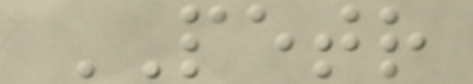PETR
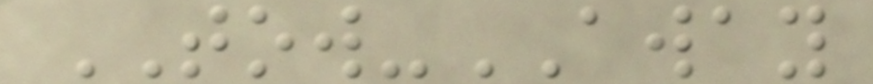TOW-AWAY
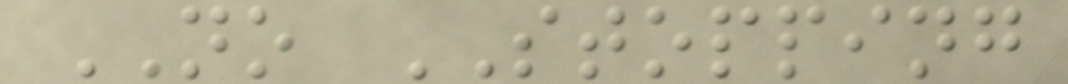NO STOPPING
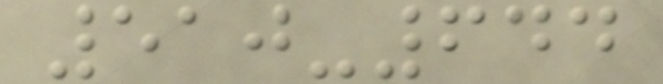510-644
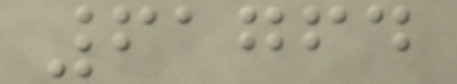61764
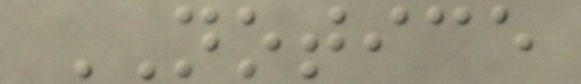NOTICE
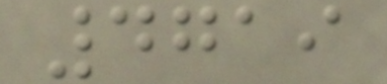4719
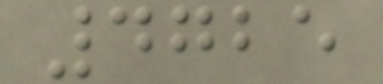4725
